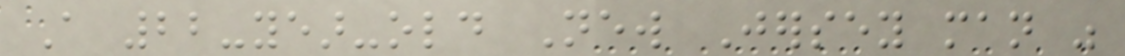A 22-year-old New Jersey man was
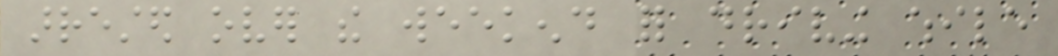arrested over the weekend for driving while
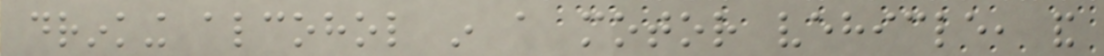drinking alcohol in a motor vehicle, and
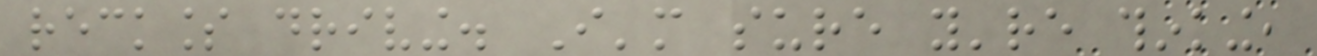reckless driving. I'm sure you're thinking,
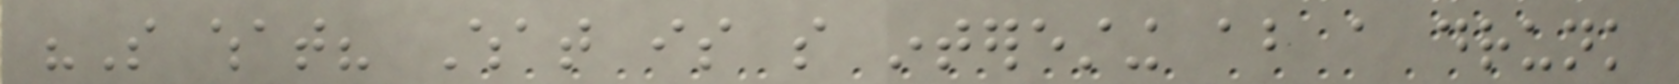"So what? What is so interesting about a drunk
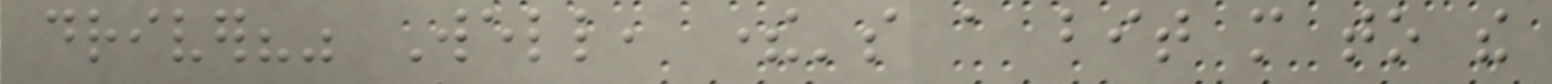driver?" Well, there's a bit more to the
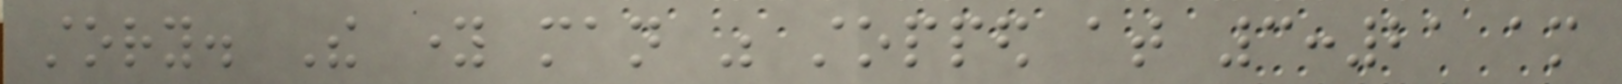story. The young man was stopped at 3:21 am
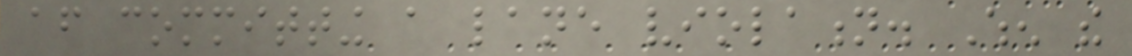after committing a lane violation. When the
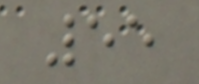55
